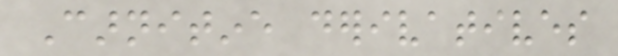Carnitine derivatives
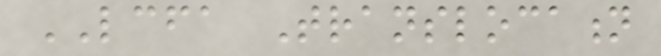LCFA Translocation
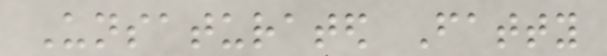Unsaturated Fatty
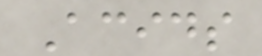Acids
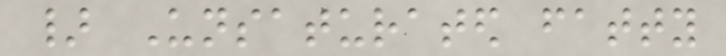} Unsaturated fatty
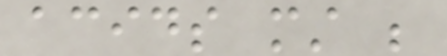acids must be
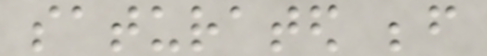saturated before
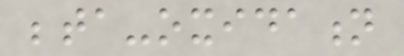beta-oxidation
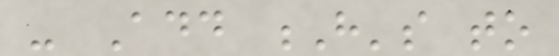- Add H's to
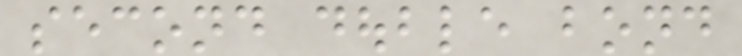second double bond
